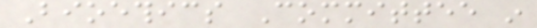Bioethics Committee in
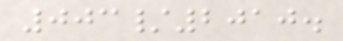003/2010.
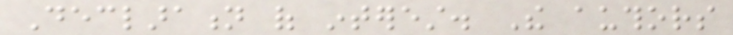Declaration of interest. The authors
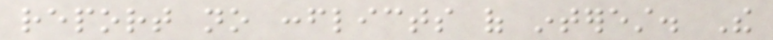report no conflicts of interest. The
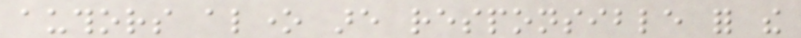authors alone are responsible for the
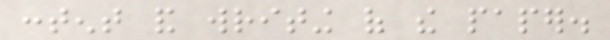content and writing of the paper.
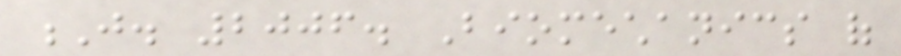J. 2006. Biomechanics of
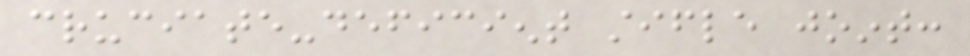cruciate-deficient stifle joint:
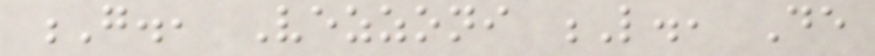G., Vezzoni L., De
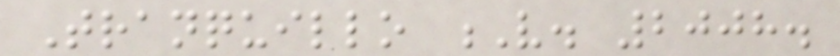Tranquillo V. 2008.
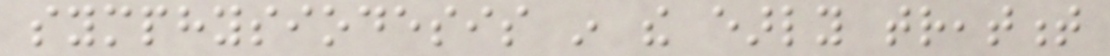symphysiodesis in the early treatment
